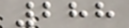288
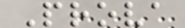Prova
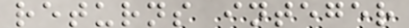returns integer
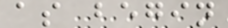as begin
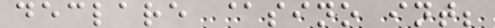declare @sino int;
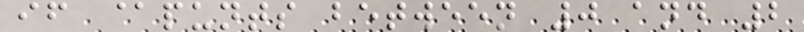if @punts between 0 and 2
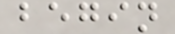begin
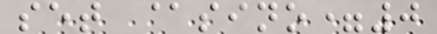set @sino=0
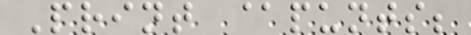Print @punts;
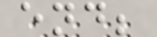end;
